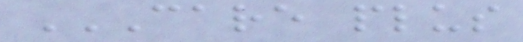CARE PLUS
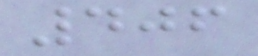406
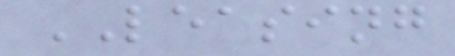LEASING
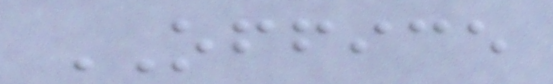OFFICE
